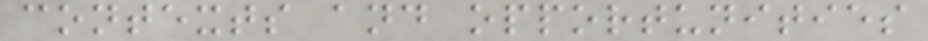contexts and opportunities
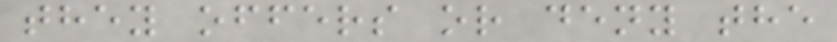they offers or deny the
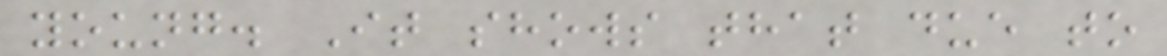young. It shows that due to
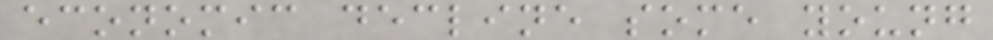economic decline some young
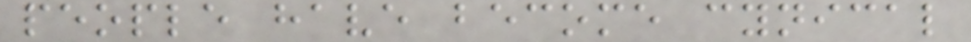people have become cynical
